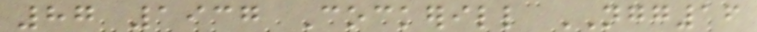87 1937 Cockerill NGG16
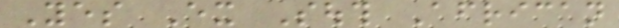Yes Ex South African
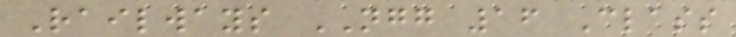Railways NGG 16 Class
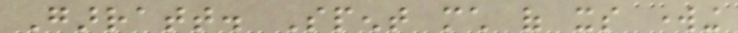Garratt. Spent much of its working
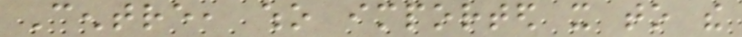Centre, who imported it to the
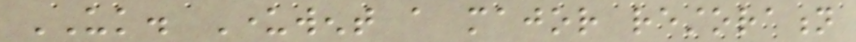UK. Underwent a major restoration
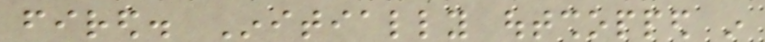fired. Initially outshopped in
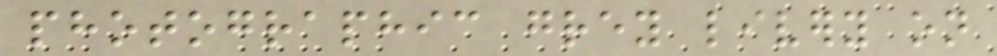photographic grey livery on
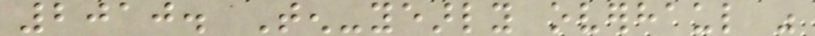2010. Ten-yearly overhaul was
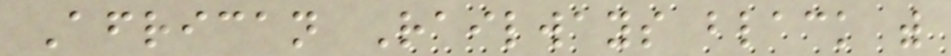African Railways black with
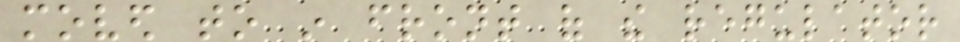moved to in front of the regulator
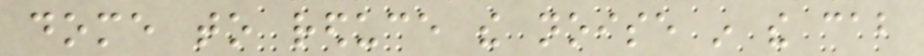dome to reduce the noise in the cab
